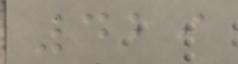429
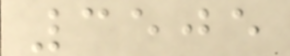3505
